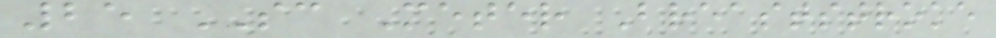25 SC Meter Breaststroke
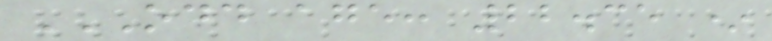ODD AGE: 22.35 *
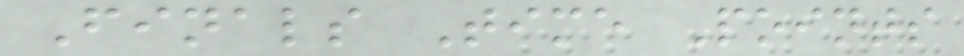Finals Time Points
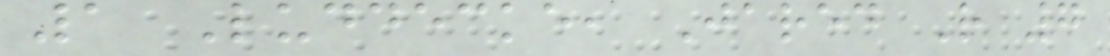1 Luddecke, Jared R 7
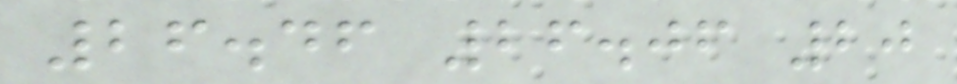26.46 26.06 20
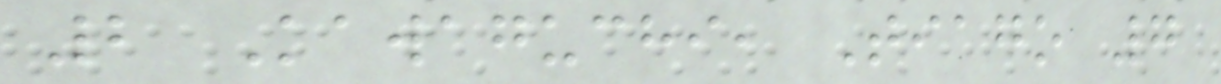2 Kawaguchi, Tiago 7
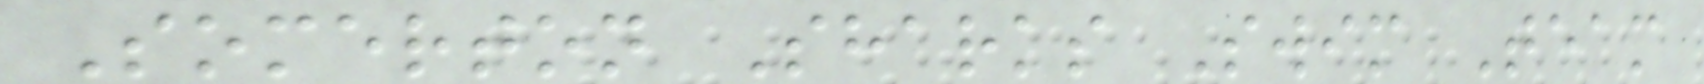Somerton Sharks Swim Team
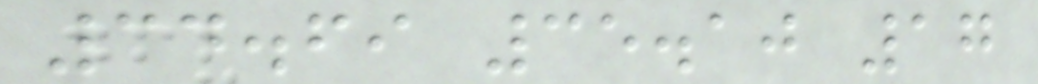34.69 35.10 17
